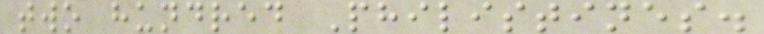two hundred Philistines.
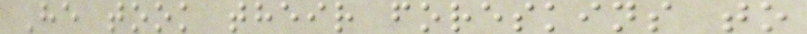He took their foreskins to
